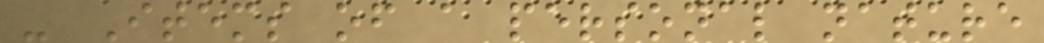- Items of a personal nature
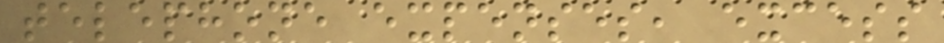telephone expenses, excess
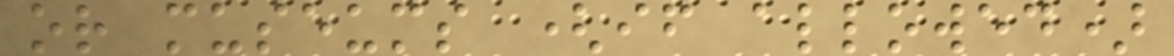or museums (if allowed)
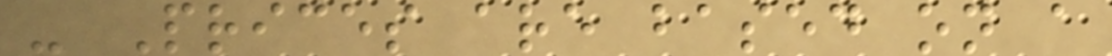- Prices are based on a
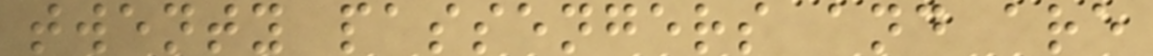twenty passengers and are
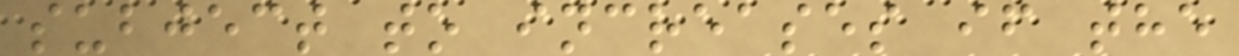subject to increases if the
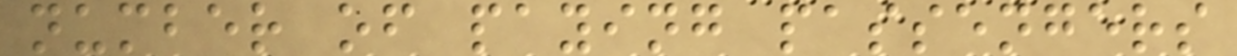number of paying passengers
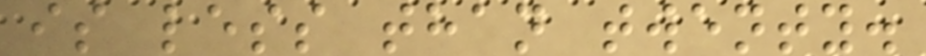is less than twenty.
